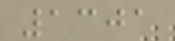1301
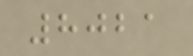8021
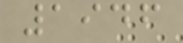1946
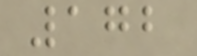172
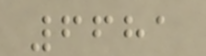6681
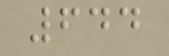644
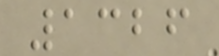1326
